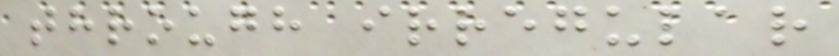through irregular
